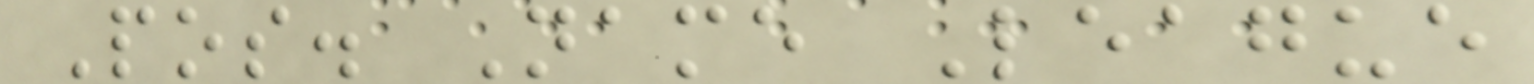Pos. Name League
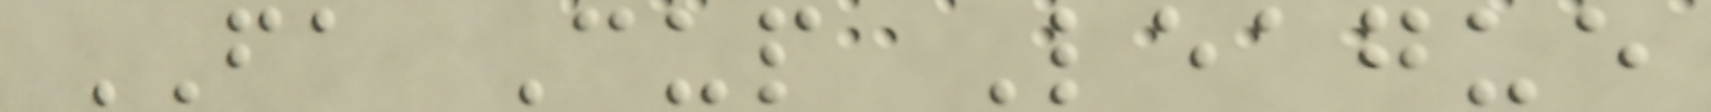FA Cup League
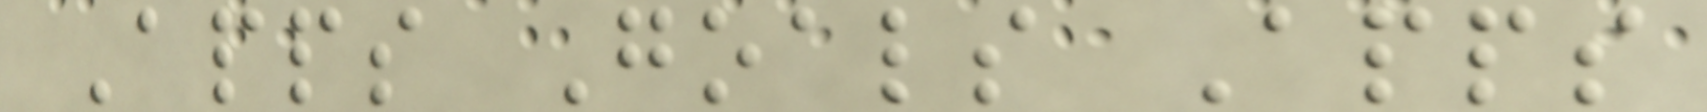Apps Goals Apps
